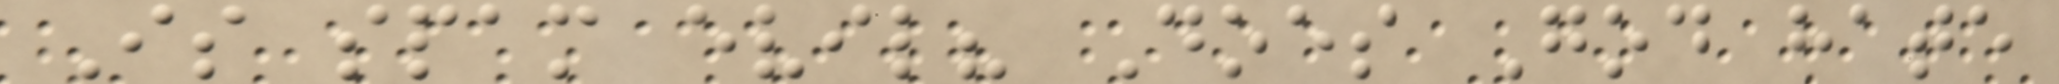Is spam evil? Does God hate
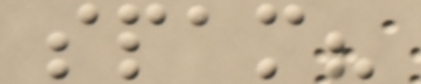spam?
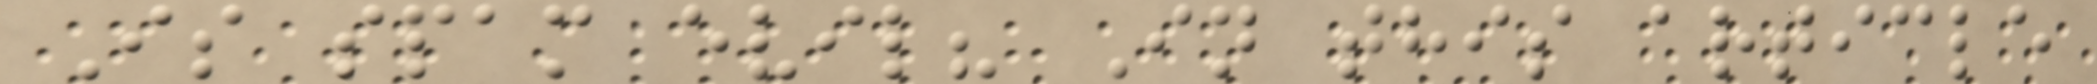Is spam evil? In this article
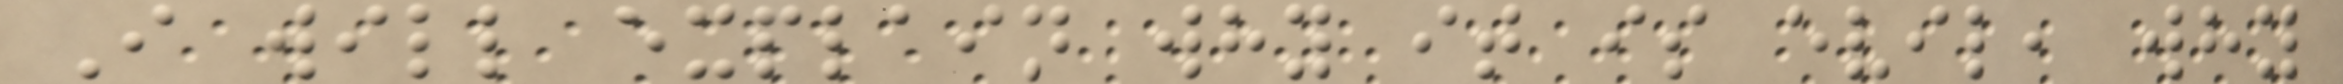I will explain why it is evil, why
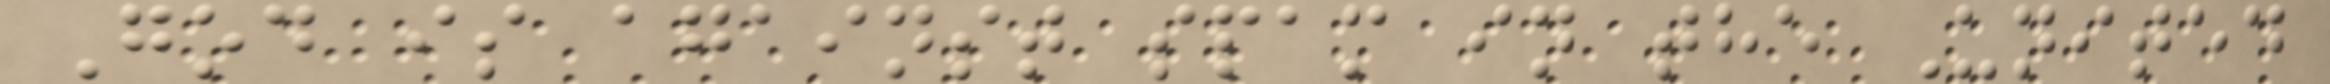God is against spam in the United
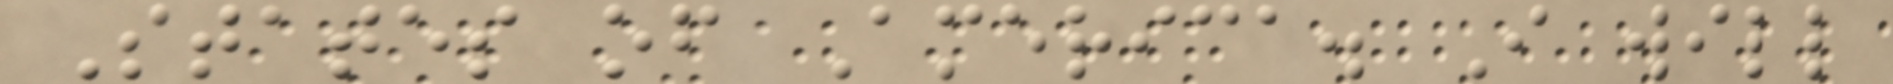States of America. I will
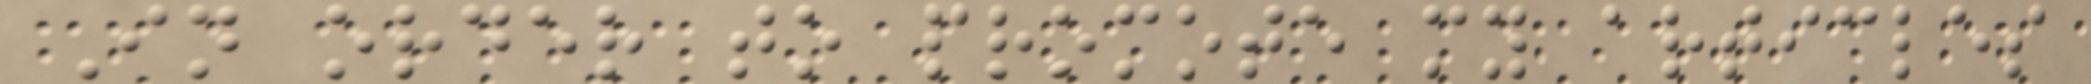In order to promote my articles
